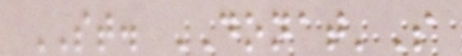ST. DONAT'S
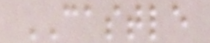CASTLE
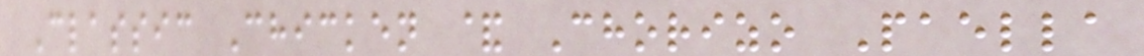Classic Chicken & Chorizo Paella
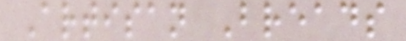Artisan Breads
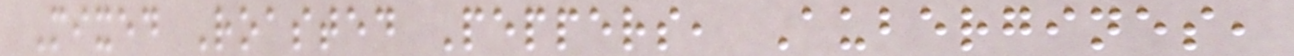Mixed Roasted Peppers, Aubergines,
